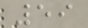59
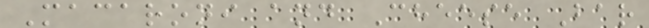Macaroni and Cheese Bar
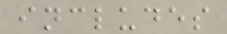includes
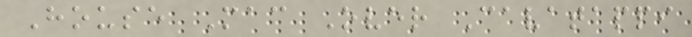House Mac Over Cavatappi
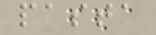pasta
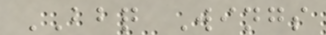BBQ Wings
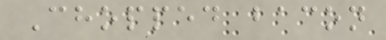Chopped bacon
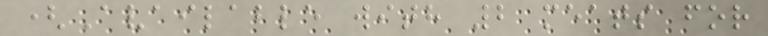(Available with 2 meats for
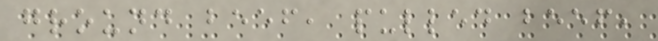ground beef, pulled beef,
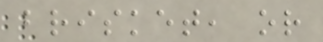brisket, or
